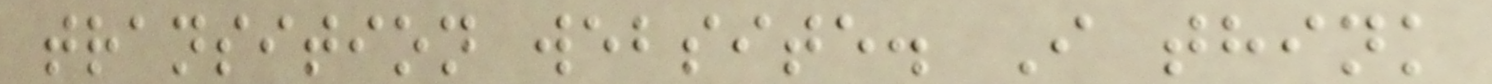transition website. I think
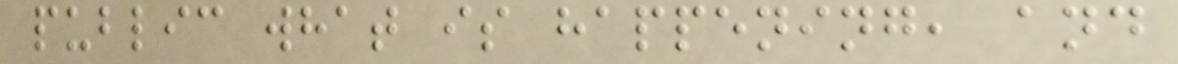public what is happening, and
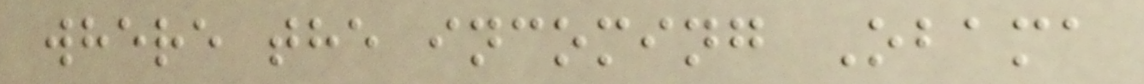where the incoming Obama
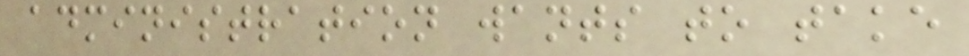administration wants to take
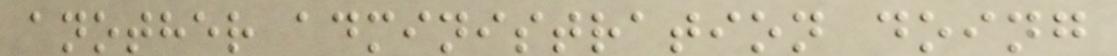another administration doing
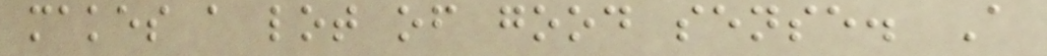makes a lot of good sense. A
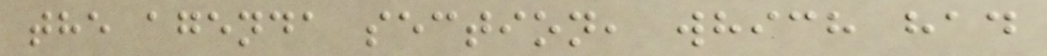the agenda section, which had
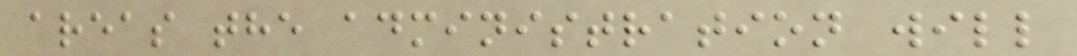areas the administration will
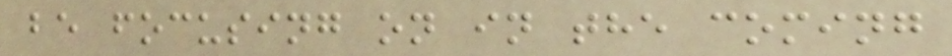be focusing on in the coming
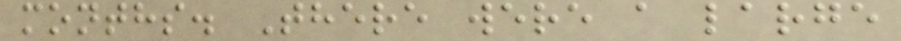months. There were a large
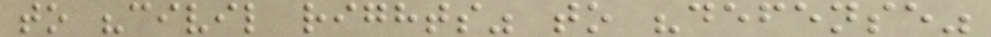to "civil rights" to "defense"
